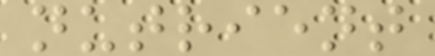nutrient
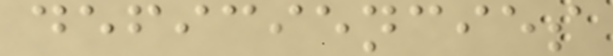deficiencies
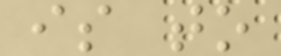is to
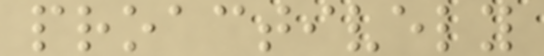proactively
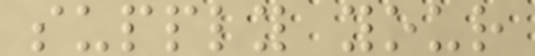supply your
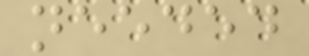needed
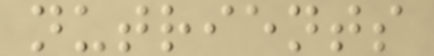nutrients
